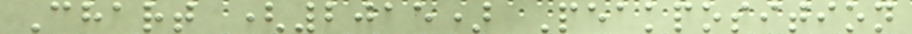Chart (2015) Peakposition
